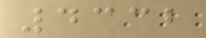4332
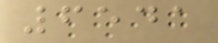6541
